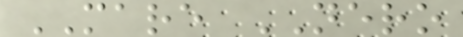MARE NERO
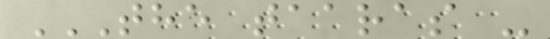THE TAARAS -
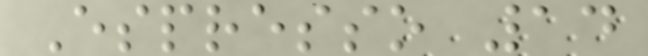Espresso 14
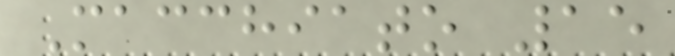Macchiato 15
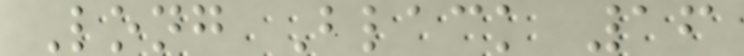Long Black 16
